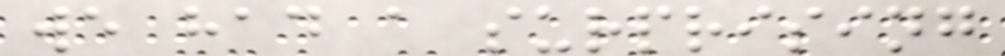we had a surprising
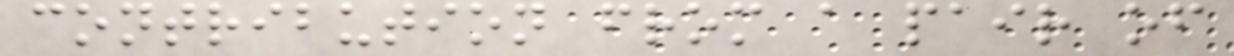contribution from a pair of
